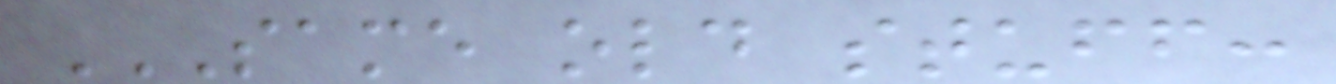SAME OLD STUFF:
